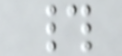#
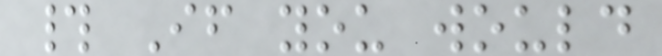# If you would
